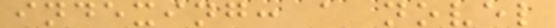indexing: a novel
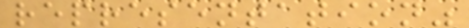representation"
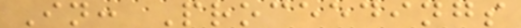In: Proceedings
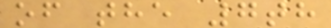of the 7th
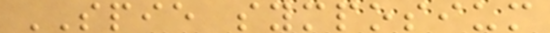SPIE symposium
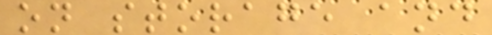on storage and
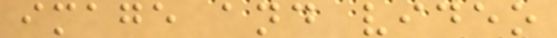image and video
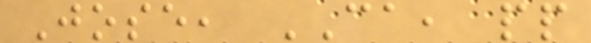Jose, CA, pp
